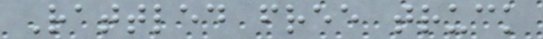Rattled free truck
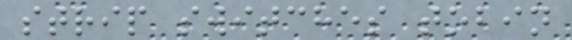strip switches tobin
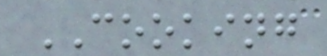COOKING
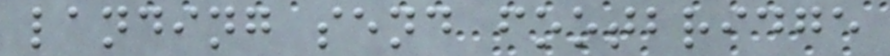landing send footbridge
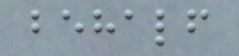behalf
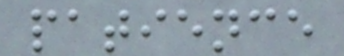patience
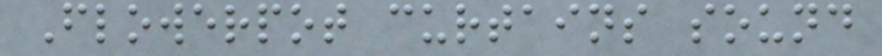Flowerpot curtains sound
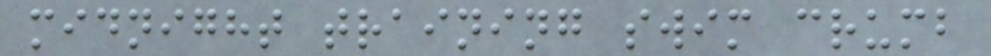midnight training swim crumb
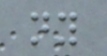ny
